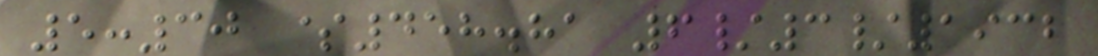5:30 $458.81 6/3/1932
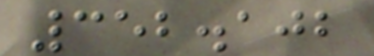352.102
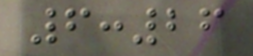6:26
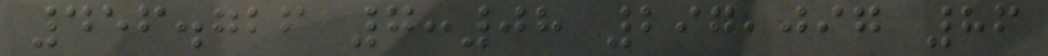456.726 7:08 297,097 86
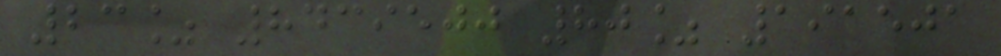23% 8439500 80% 191501
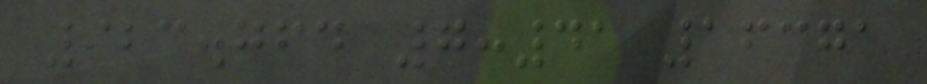923.764 7:41 16371
